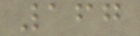167
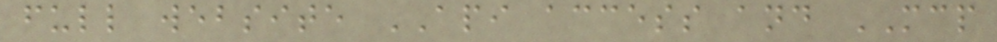full website API access and MCP
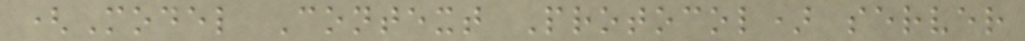(Model Context Protocol) server
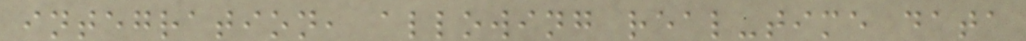integration, allowing real-time data
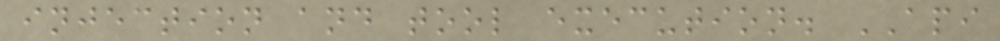injection and tool execution. API
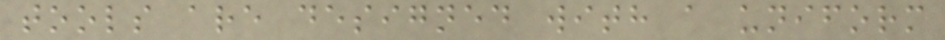tools are designed with a uniform
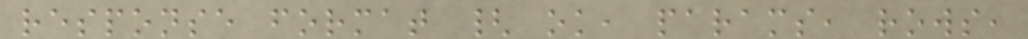response format { ok, params, rows,
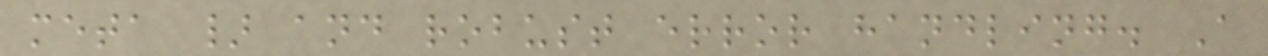meta } and robust error handling. A
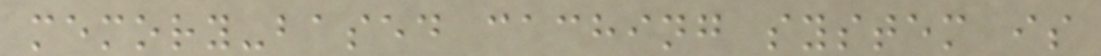memory-based caching system is
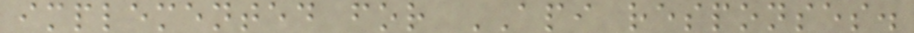implemented for API responses.
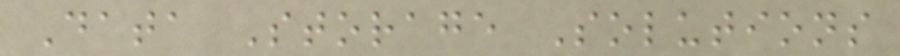Data Storage Solutions
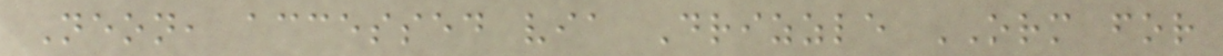Neon, accessed via Drizzle ORM for
